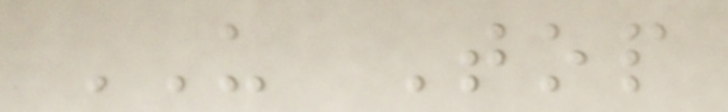US Top
